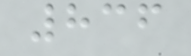836
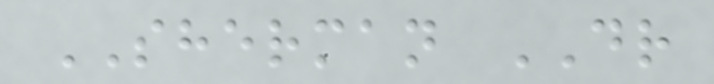SHERMAN DR
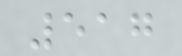517
